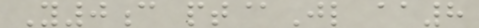Y0c pt@Jl aa8
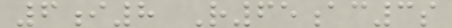6i8 R65ac3s
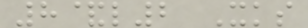8&l2 Xks
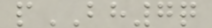pBH7q
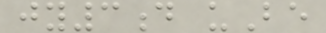jy3d uBe
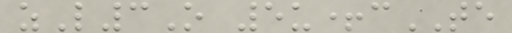zL3O 5u+cTE
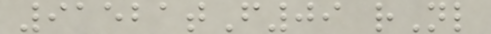91521tF09 rNl
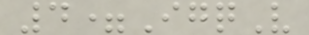4=IgqV
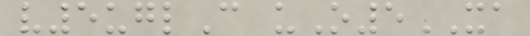v5uglC uO5XA
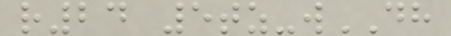r24 5tz-wDH
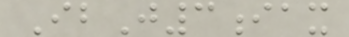IbJ3iax
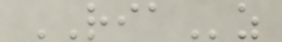RIAz
